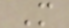M
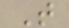T
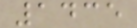1435
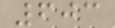603
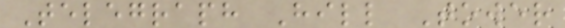Telegraph Hill Tower
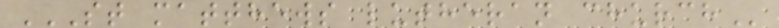ST MATTHEWS LUTHERAN CHURCH
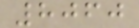8060
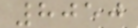8050
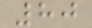80
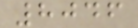8046
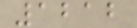1212
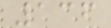136
